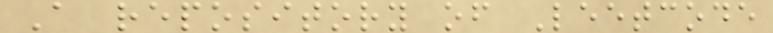A repository of Leetcode
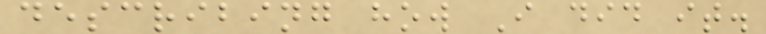describing how I did it.
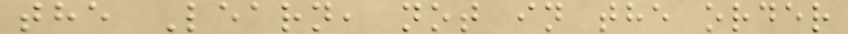the Learn, not in the order
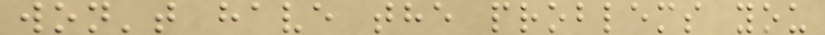won't have the problems you
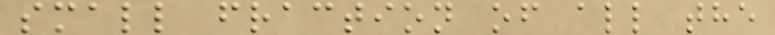small fraction of all the
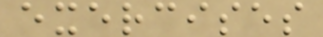exercises
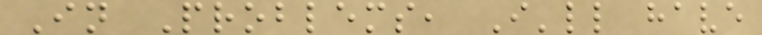In Problems, I'll have
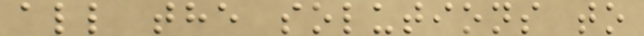all the solutions to
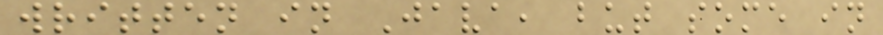written in Java, but some in
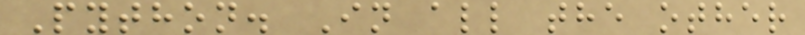Python. In all the other
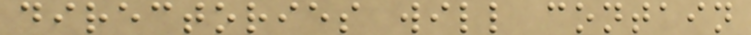directories will contain
